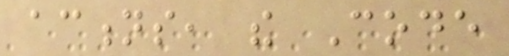actions, the Code
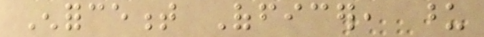Enforcement Officer, upon
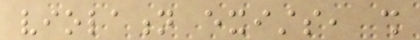violation exists, shall
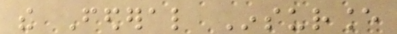the Federal Insurance
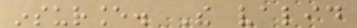insurance. The valid
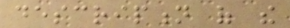description of the
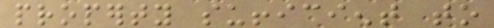property sufficient to
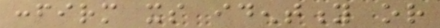confirm its identity or
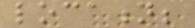location;
